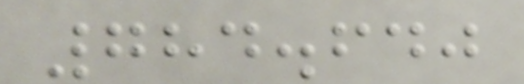784.640
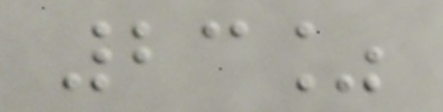23%
